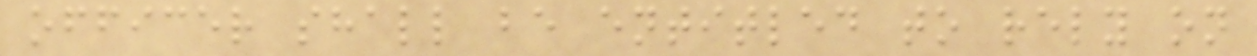officer shall be entitled to rely on
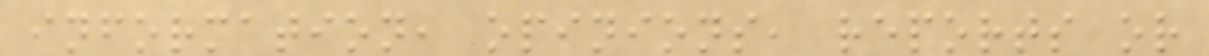information, opinions, reports or
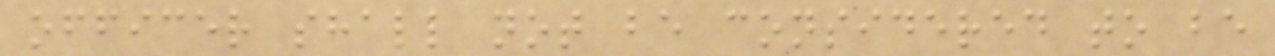officer shall not be considered to be
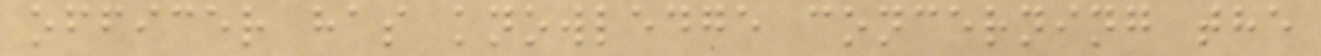officer has knowledge concerning the
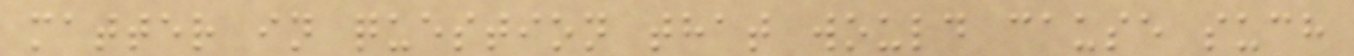matter in question that would cause such
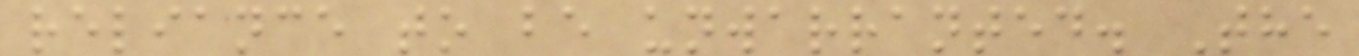reliance to be unwarranted. The
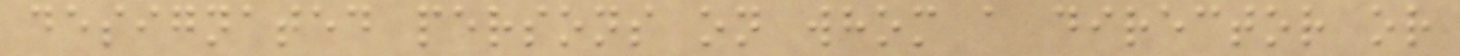designated persons on whom a director or
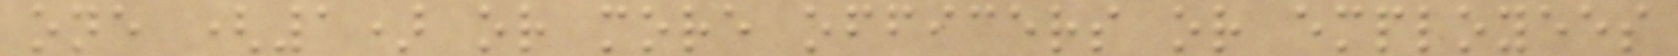one (1) or more officers or employees
